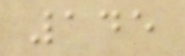145
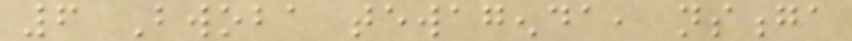6 Bwoba tewagenda, nsonga
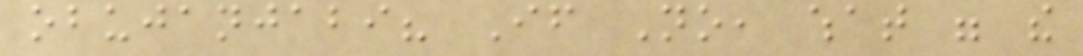obujanjabi? If No, what were the
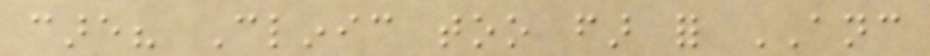care? Clinic too far for ANC
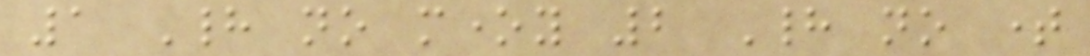1 Had no money 2 Had no time
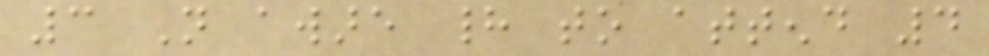3 Not aware had to attend 4
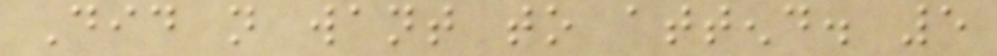Did not want to attend. 5
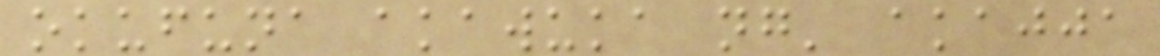okufuna akawuka ng' akajja
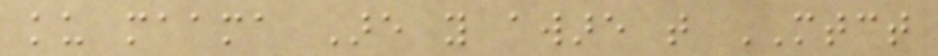ku maama Are you aware that MTCT
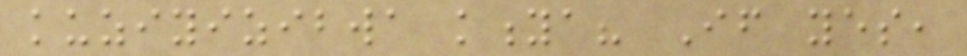kuziyizibwa kitya? If yes,
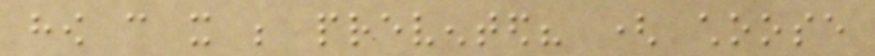how can it be prevented? ( choose
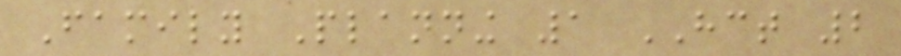Family Planning 1 HCT 2
